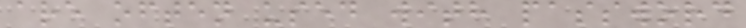are often used with password
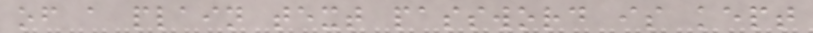of a plain text password is kept
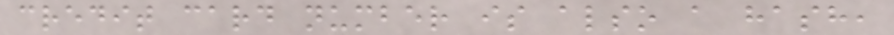credit card number is also a hash,
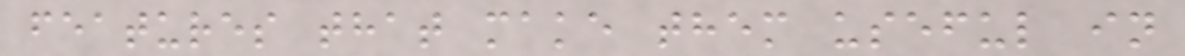features that make them useful in
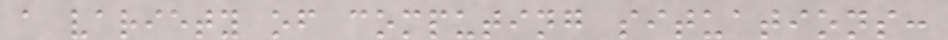a variety of computing situations:
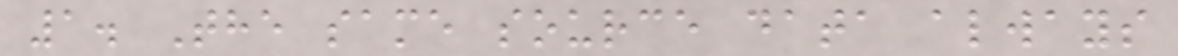1. The same source data always
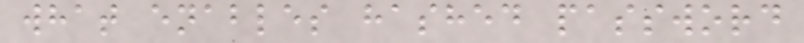what enables hashed password
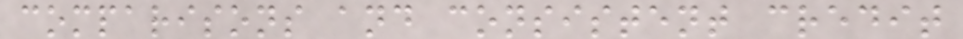comparisons and consistent credit
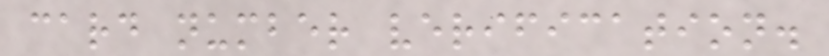card number verification.
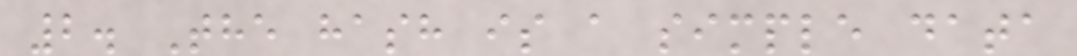2. The hash is a simple data
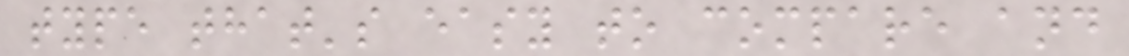type that's easy to compare and
